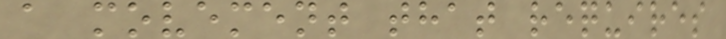a movement that requires
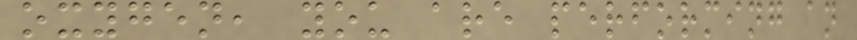oxygen, you are performing an
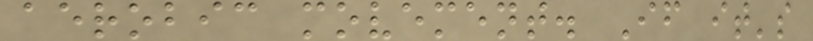aerobic movement. If it's
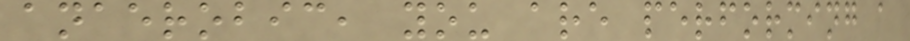anaerobic, you are performing a
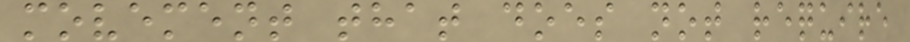movement that does not require
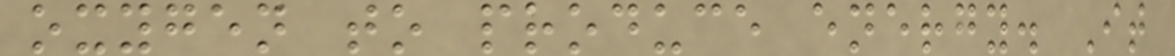oxygen to produce energy. It
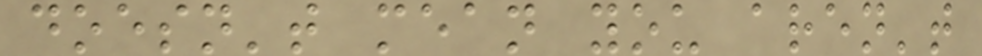doesn't mean you aren't
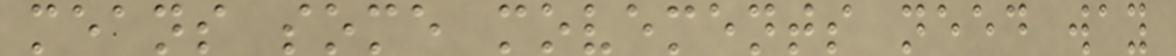means some movements need way
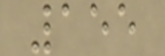155
